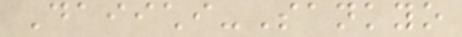Daiichi-Sankyo
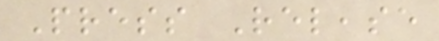Press Release
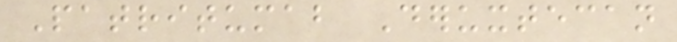Patritumab Deruxtecan
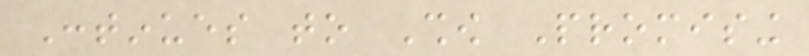Continues to Show Promising
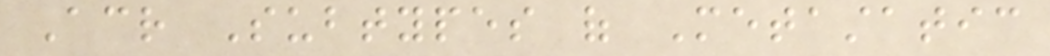Across Subtypes of Metastatic
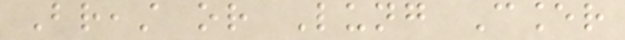Breast or Lung Cancer
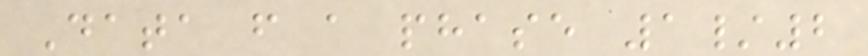Data from a phase 1/2
